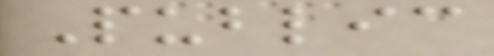Public
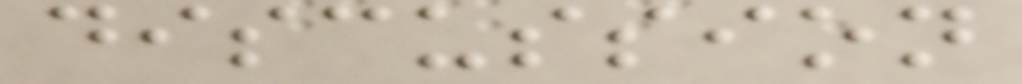discussion
